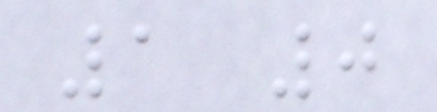1 0
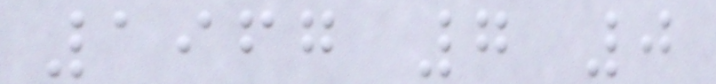1967 7 0
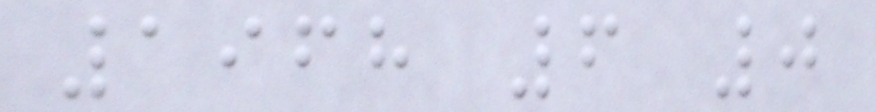1968 6 0
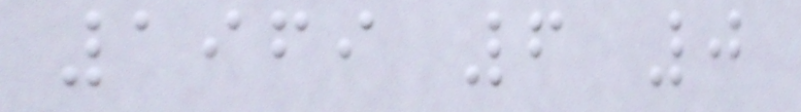1969 6 0
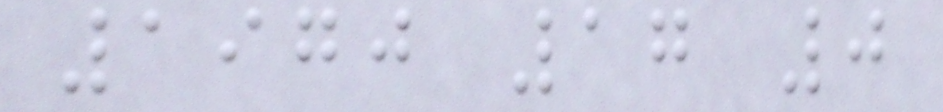1970 17 0
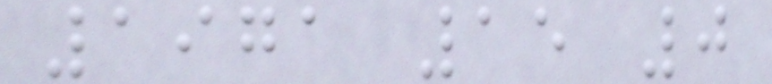1971 15 0
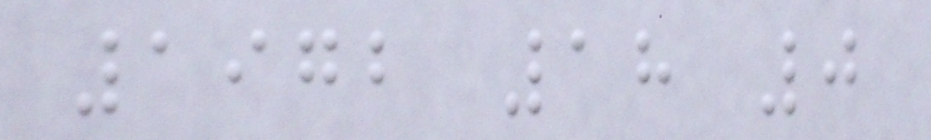1972 18 0
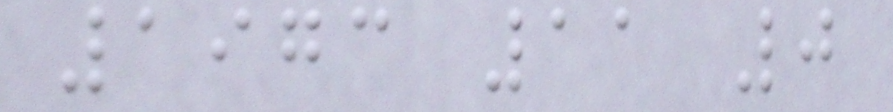1973 11 0
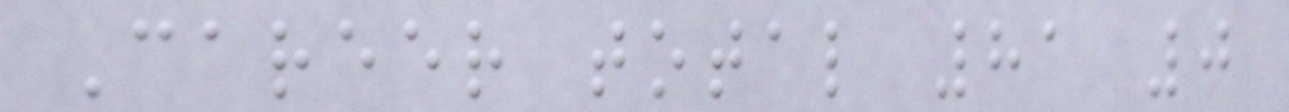Career total 81 0
